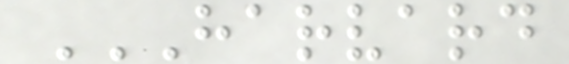HARVARD
